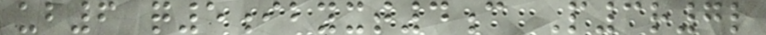ub6 q5ibyxt4c P3r7l
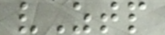vZtp
